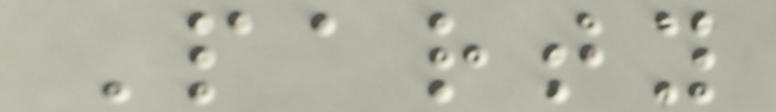Party
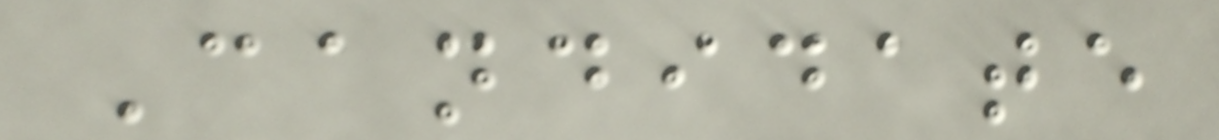Candidate
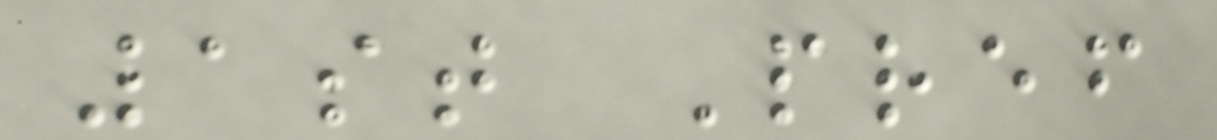1st Pref
